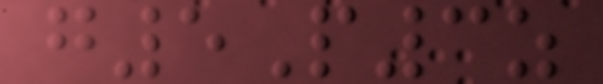g5P3z
